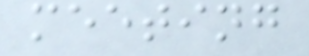meeting
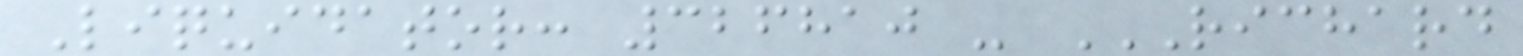Liquidator: 326810 - RICHARD
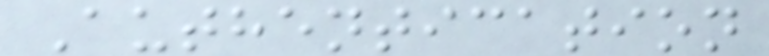Authentication
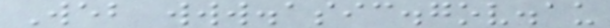Web www.asic.gov.au
